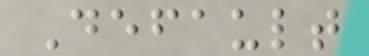Default
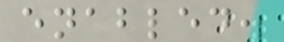enabled.
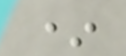*
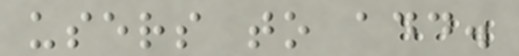users to add.
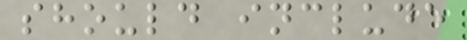should include
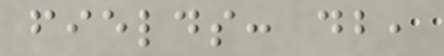fields: db,
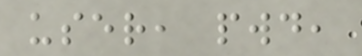user, pwd,
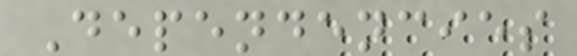Dependencies
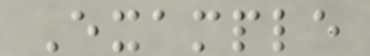Example
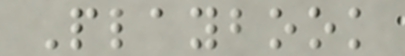Playbook
